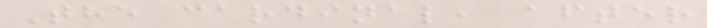The cardinal, after
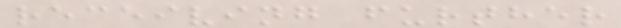receiving further
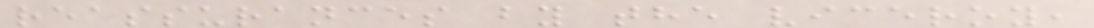reassurances by the viceroy,
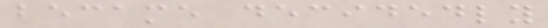became decidedly
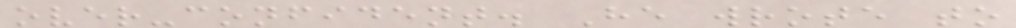over-confident. He wrote to
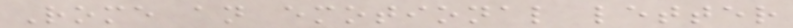Rome an emotional letter
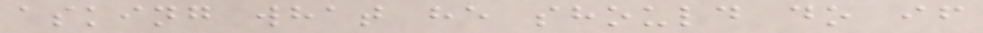asking what he should do if
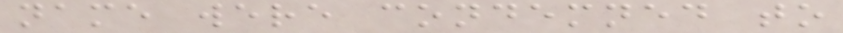name were condemned to
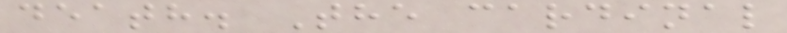death. The cardinal
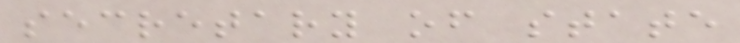secretary of state
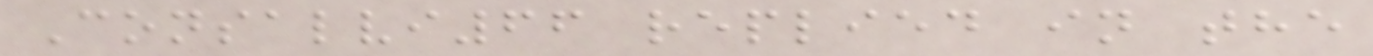Consalvi66 replied in the
